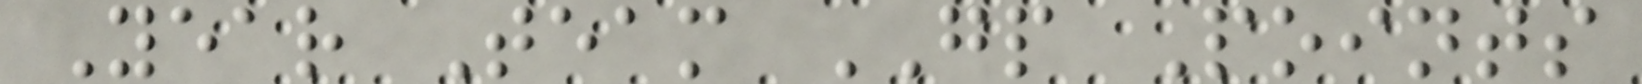Year Team GP Points
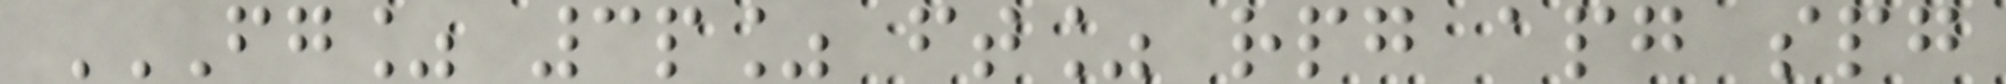FG% 3P% FT% RPG APG SPG
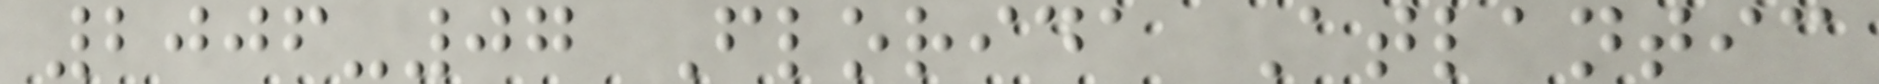2006-07 Florida Atlantic
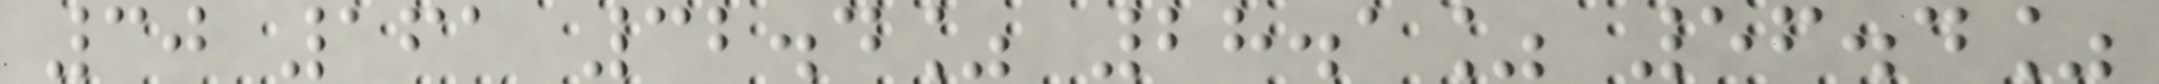30 161 32.4% 28.1% 56.4%
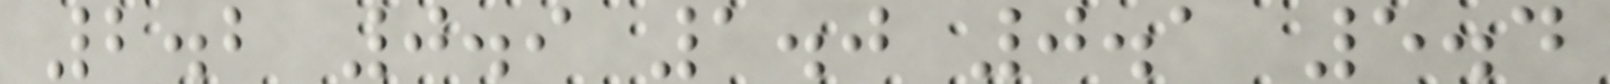2.2 0.9 1.0 0.1 5.4
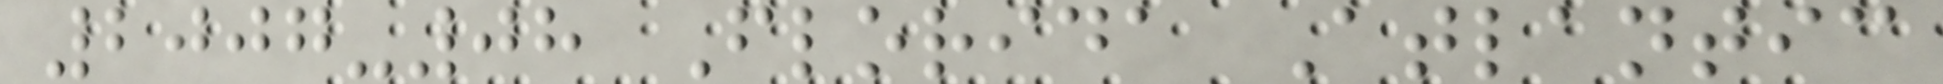2007-08 Florida Atlantic
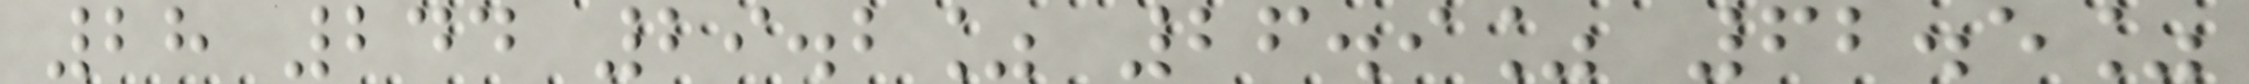28 244 29.2% 26.9% 62.5%
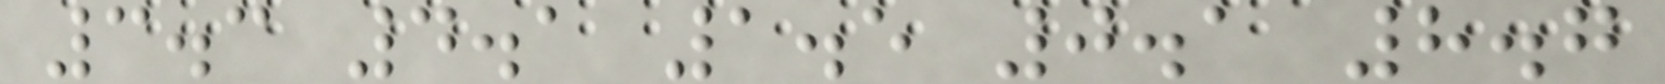3.3 4.1 1.5 0.1 8.7
